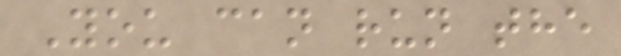You can run the
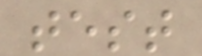test
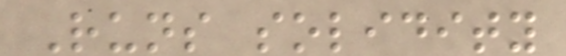Runs solidity
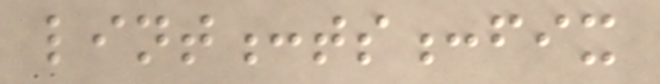lint:ts:fix
